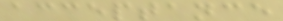acceptance
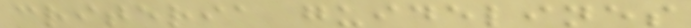criteria guidelines
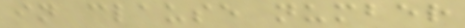in clause number
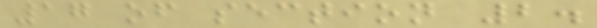17 of section 2.
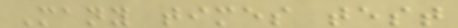Many times test
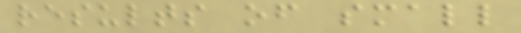results of small
